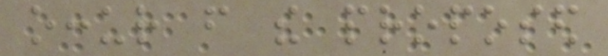occur from the proposed
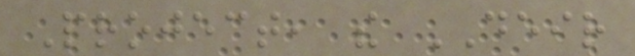Project, the DEIR
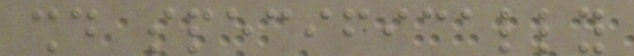should specifically
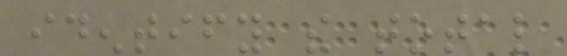identify the total
